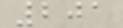201
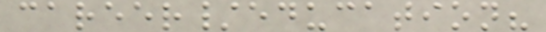career/education?
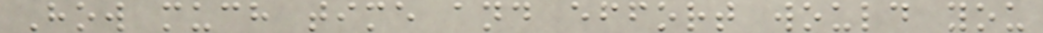How much time and effort would you
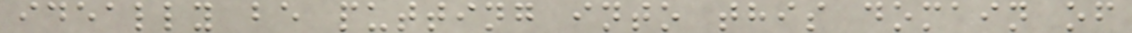ideally be putting into this domain of
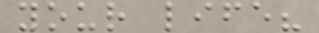your life?
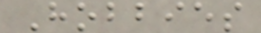Hobbies
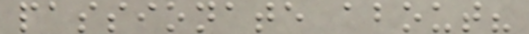passionate about?
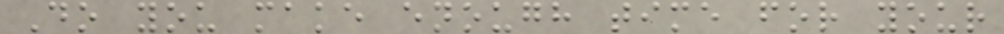Do you make enough time for your
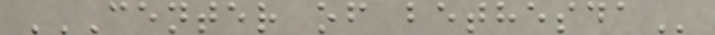CENTER OF BETHESDA
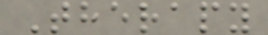Therapy
